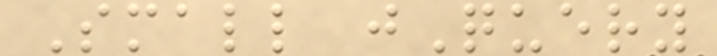Small jQuery
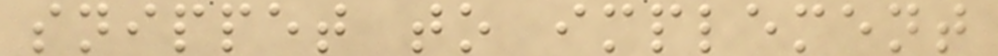snippet to implement
